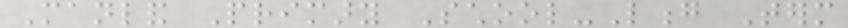Manland Primary School-Long Term
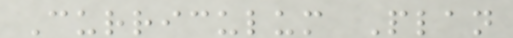Curriculum Plan
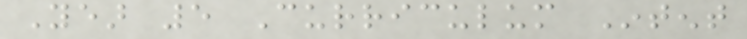Year 5 Curriculum Intent
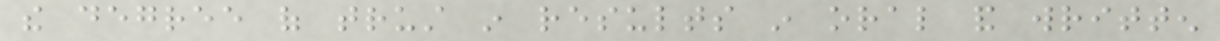the degree of trust in results in oral and written
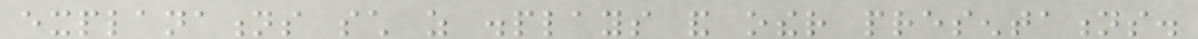explanations such as displays and other presentations.
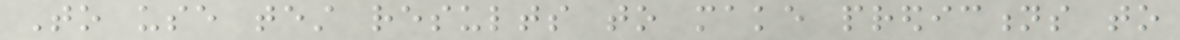To use test results to make predictions to
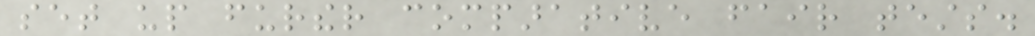set up further comparative fair tests.
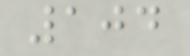104
